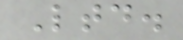Ltd.
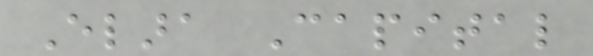Elara Capital
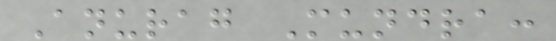Anurag Mundra:
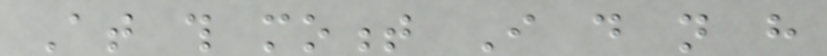At this moment I do not have
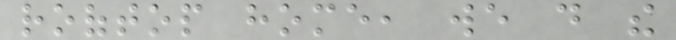rooftop home, we do the
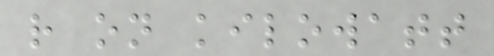rather on kilowatt
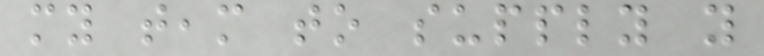my team to supply you
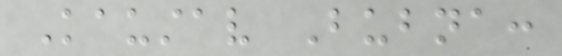Kaustav Bubna:
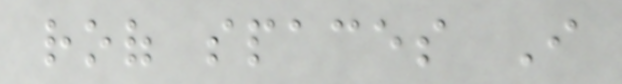roof spaces I
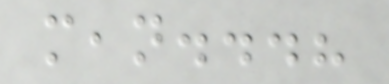mean...?
